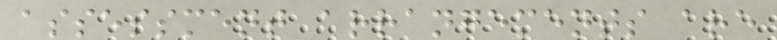assessment arrangements are
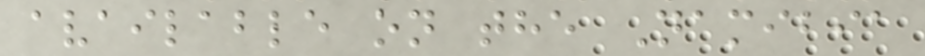available on the Namibia
